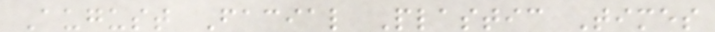August Facial Plastic Times
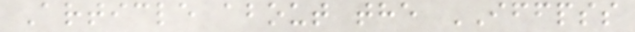Article about the IFFPSS
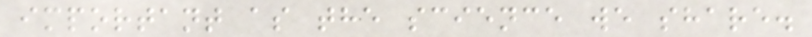important as the science we share.
